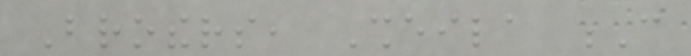Brothers, Sheila C
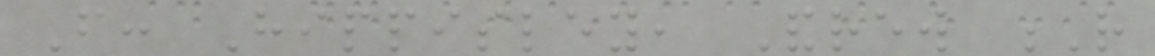From: Hippisley, Andrew R
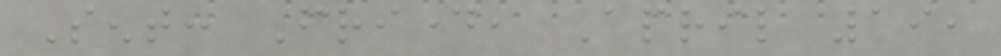Sent: Friday, April 19,
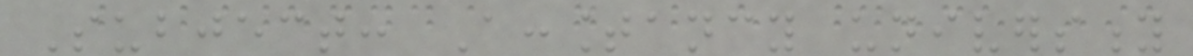Subject: Accountancy university
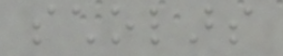scholars
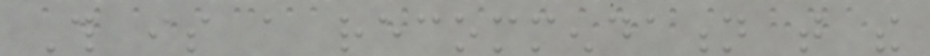This is a recommendation that the
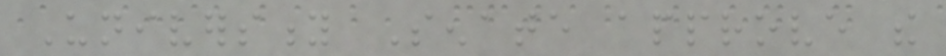University Senate approve the
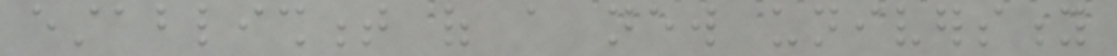establishment of a new university
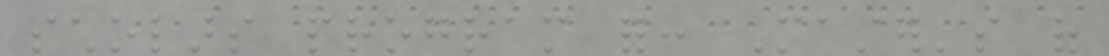scholars program for: Master's of
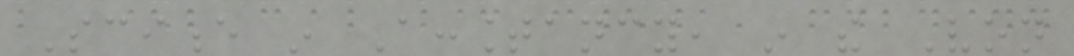Science in Accountancy, in the Von
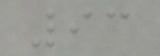93
